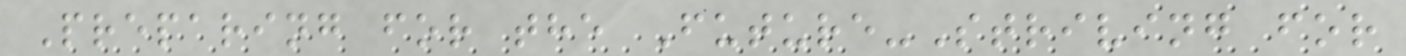Preparing for the Future-Striving for
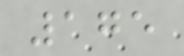175
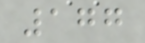177
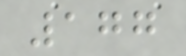177
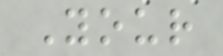Your
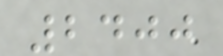2400
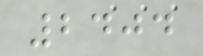2404
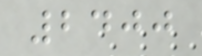2400
